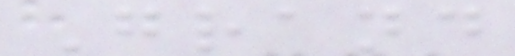Grand
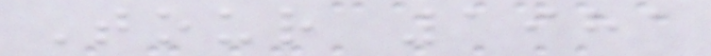Tour 1981
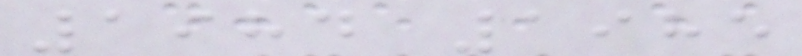1984 1985
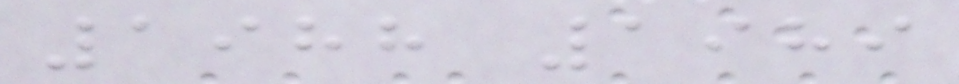1988 1989
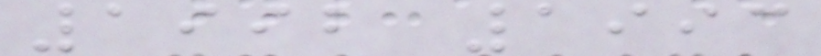1992 1993
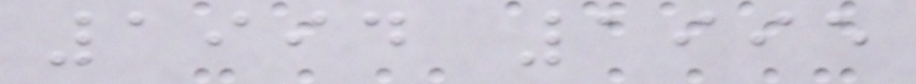1994 1995
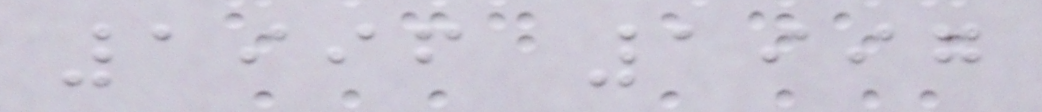1996 1997
